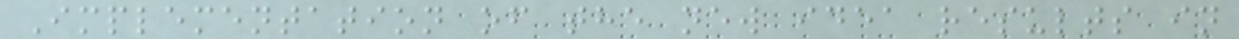Implementation of the new idea results in
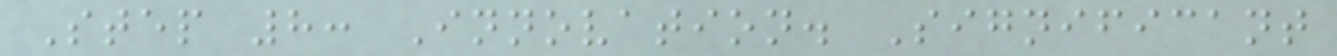Step 8: Innovation. Significant
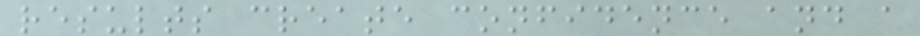results create confidence and a
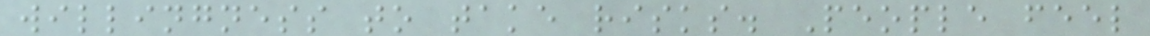willingness to take risks. People feel
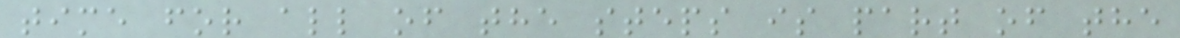time for all of the steps is part of the
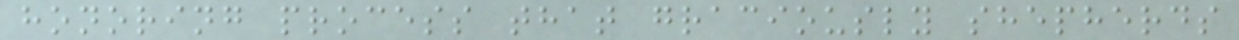honoring process that graciously shepherds
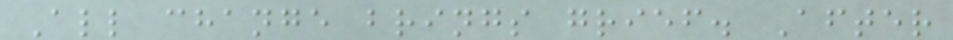All change brings grief. After
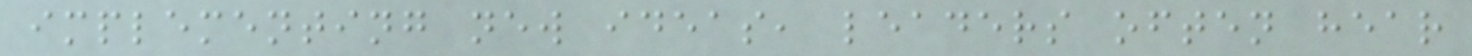implementing new ideas, leaders often hear
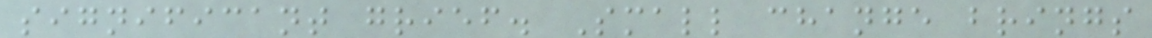significant grief. Small change brings
